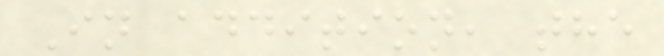In addition, the
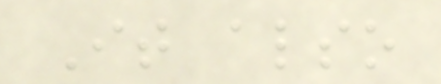It also
